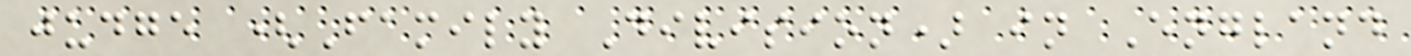judge (Family Division) in England
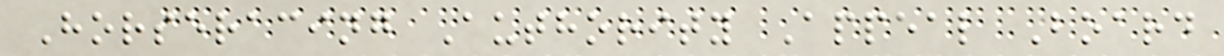Horseracing Authority Appeal Board
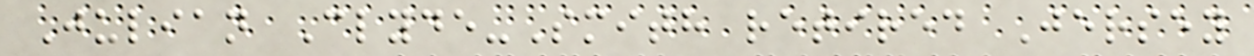Julian Clyde-Smith retired Jersey
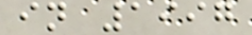in 1997
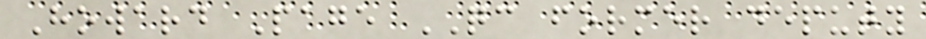Howard Page QC former deputy
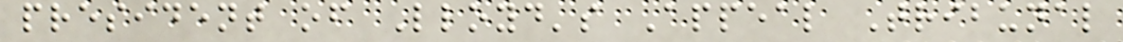president of Lloyd's Appeal Tribunal
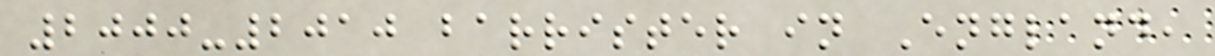2000-2010 barrister in England,
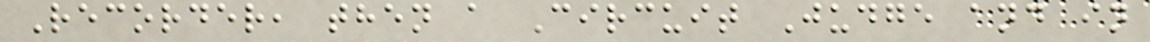Recorder, then a Circuit Judge and in
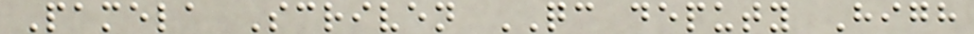Pamela Scriven QC deputy High
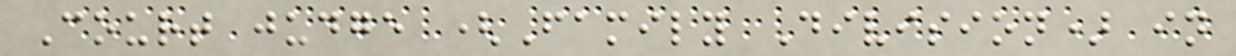Court judge (Family Division) in
